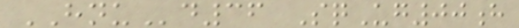HNUd36 SqUg00h
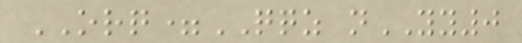ORQ=QQZ nYY0
